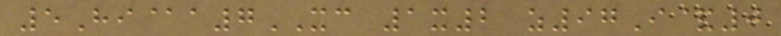5Hi@a7XC 1x2 z97I&0
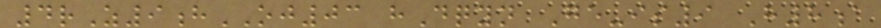4rZ9hOJ03 hDqyn Ge-is9 H8a
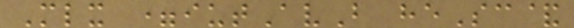Mlx =iutAvB heSc&
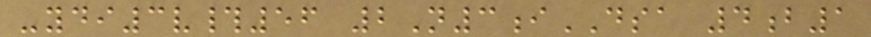-ydi3v#56 2N3iDSA 4b1
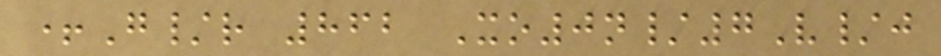+G/r 862 Xo0n/7V/j
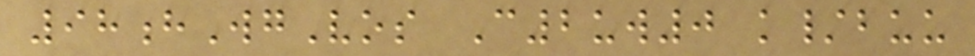98hWgVos C2uw0 k/buu
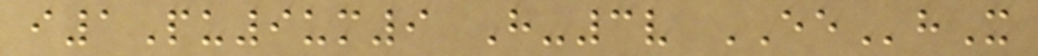i1Pu9um9 H-3v EEhX
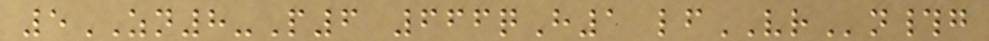5ZN8-P6 666qH1 lfVRn#g
